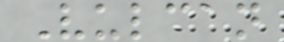Vulcan
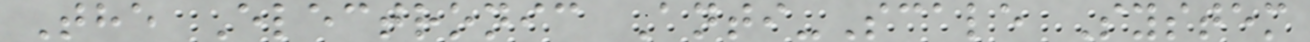The Electronic Anti-Scale System
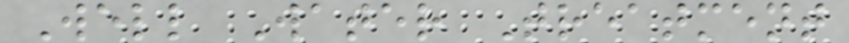Well Water Treatment
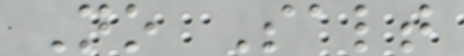No Salt
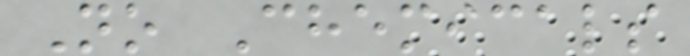No Chemicals
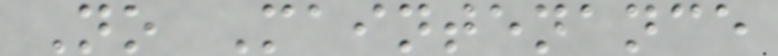No Maintenance
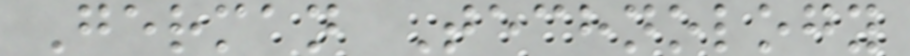German Technology
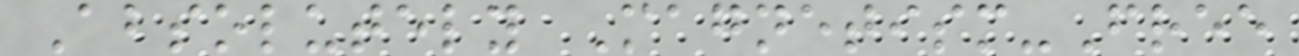Absolutely Magnetism-Free
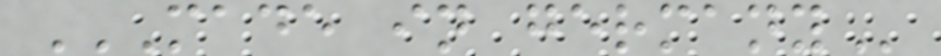MADE IN GERMANY
